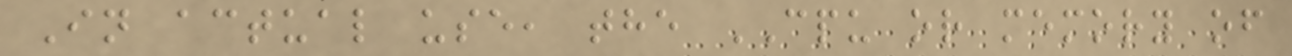In actual use, the CPU or memory of
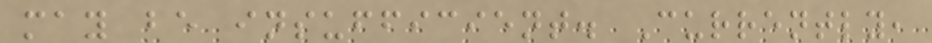may be insufficient. Currently,
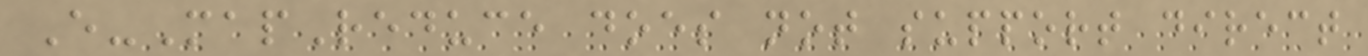E-MapReduce does not support direct
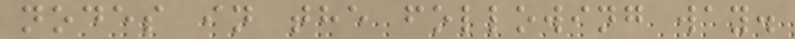nodes in the following way.
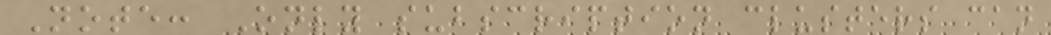Note: Only subscription clusters can
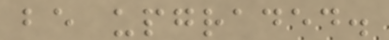be upgraded.
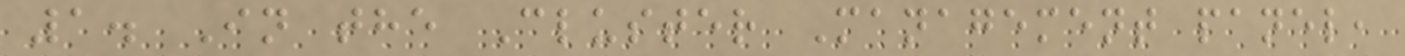1. In the Cluster Management panel,
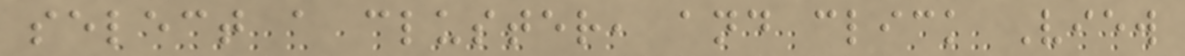select a cluster, and click View
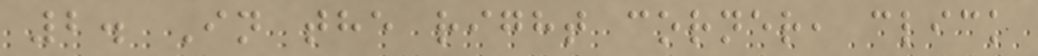2. In the right corner, click
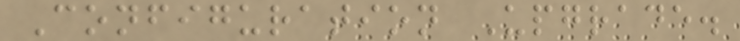Configuration Upgrade.
